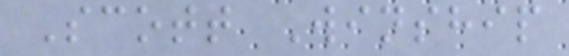Scott Winship
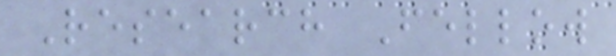Research Fellow
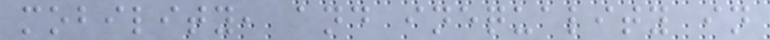mobility, and inequality in
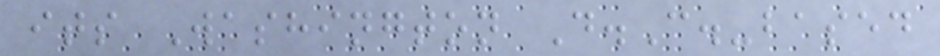its Washington D.C.-based
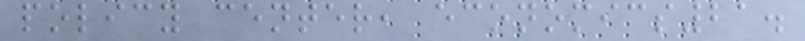policy center, economics21.
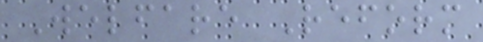Welfare Reform
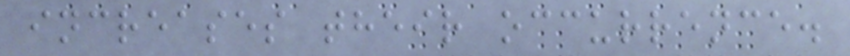increases their occurrence.
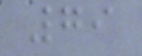79
